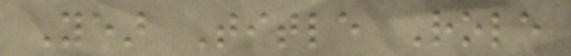Year Title Role
